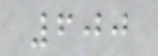600
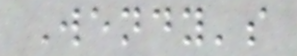Wendy's
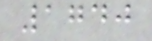1740
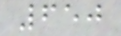650
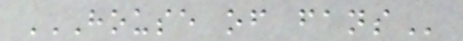HOUSE OF FANS
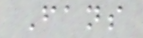Fans
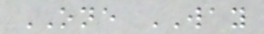ONE WAY
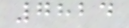7824
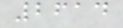2614
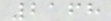2168
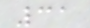31
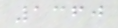1360
